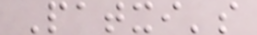Patxi's
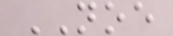NOE
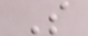S
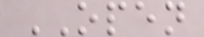OPEN
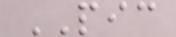PIC
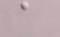a
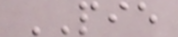PIE
